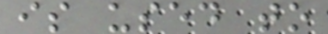is used to
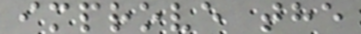improve the
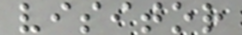visitor
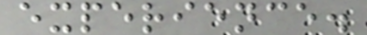experience.
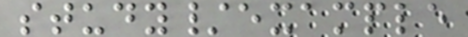study/example
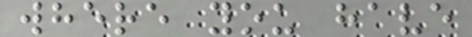where you have
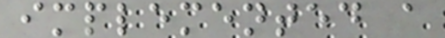implemented a
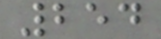254
